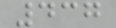437
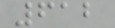612
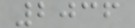2036
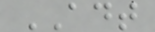ADT
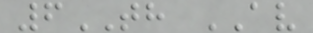6TH AV
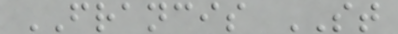FRANCIS ST
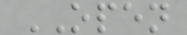OPEN
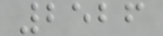2526
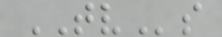TVs
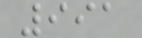991
